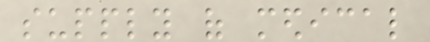supply of medical
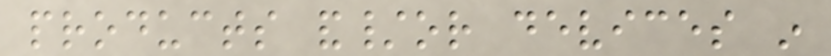products and/or devices in
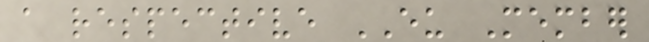a respective EU Member
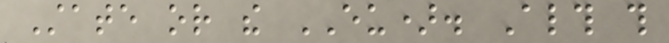State or the EU). Although this
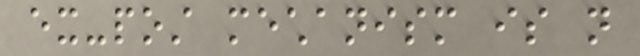ex-post mechanism is not
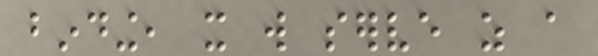binding, it will serve as a
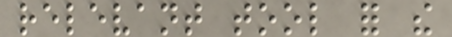relevant tool for the
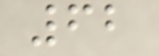62
